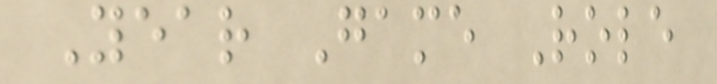Year Game Role
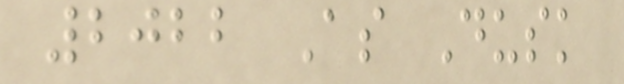2022 As Dusk
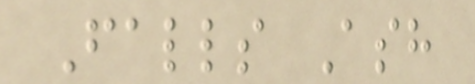Falls Ash
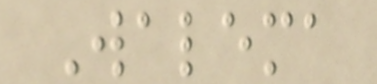Walema
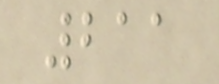211
